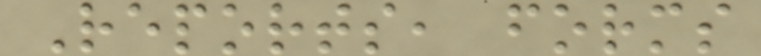Reports, forms
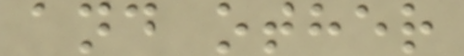and other
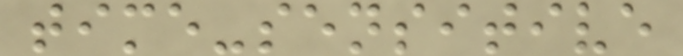time-sensitive
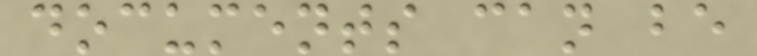documents can be
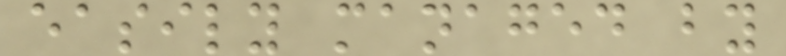easily managed by
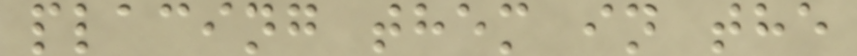placing them in the
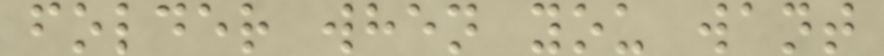folder when you want
